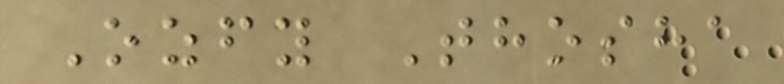Ozfy Thosha
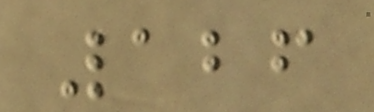126
